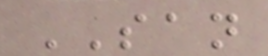SAN
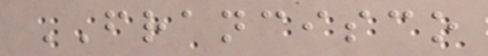FRANCISCO
